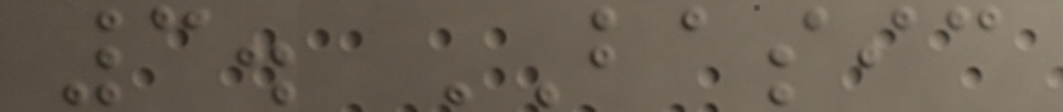3. BASIC
